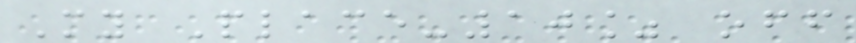My Place-10% off
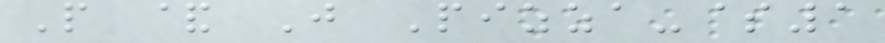P & J Pizza-$1
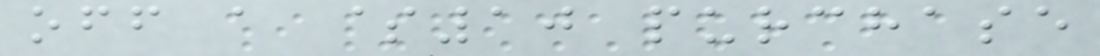off a $10 purchase
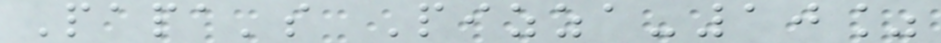Papa's Pizza-10%
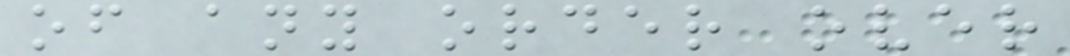of any order over
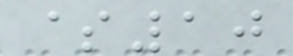$10
